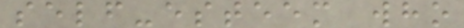self-esteem who
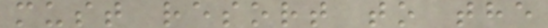must resort to the
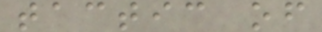tactic of
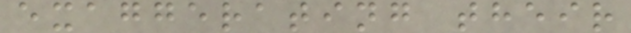exaggerating their
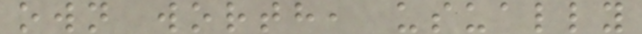own worth, usually
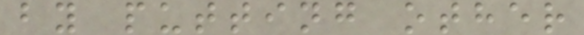by putting other
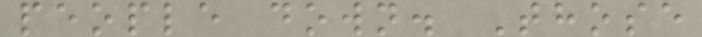people down. Those
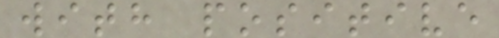with positive
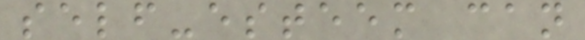self-esteem can
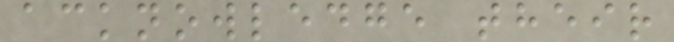acknowledge their
